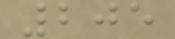205
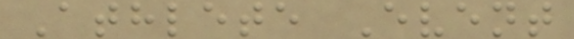Athlete Event
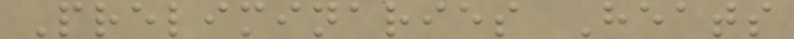Preliminaries Heats
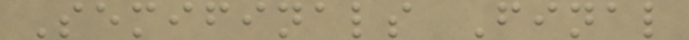Semifinals Final
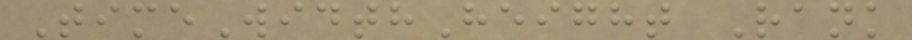TimeWidthHeight Rank
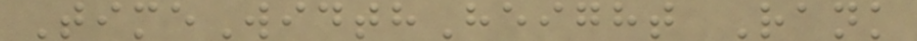TimeWidthHeight Rank
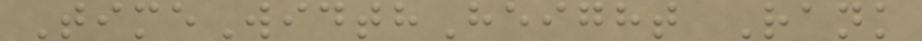TimeWidthHeight Rank
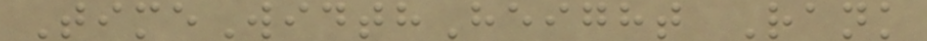TimeWidthHeight Rank
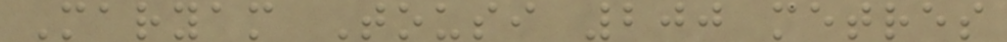Maryam Tousi 200 metres
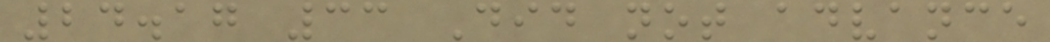24.17 33 Did not advance
